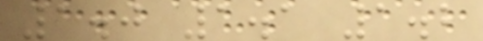1.0 1.1 1.2
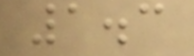1.3
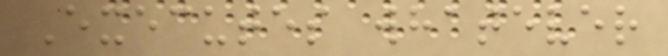Executes whatever
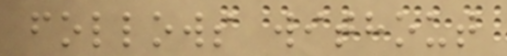follows without
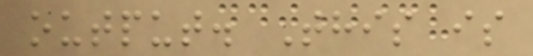output. This is
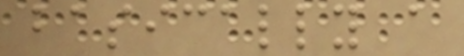basically a
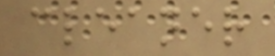cleaner
